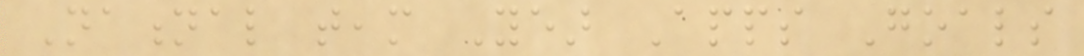National team Year Apps Goals
